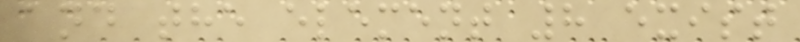and the element 8 exist
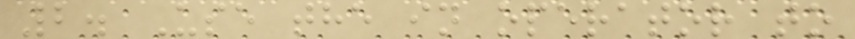2. Use the in operator to
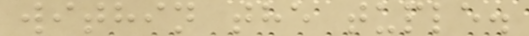within the tuple.
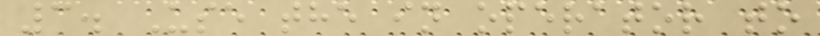3. Use the in operator to
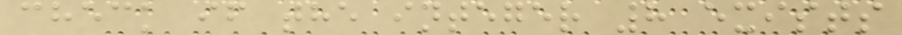check if the integer 8 exists
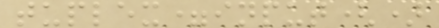tuplex=input()
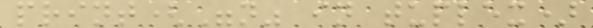print("n" in tuplex)
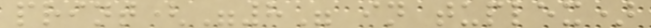print("8" in tuplex)
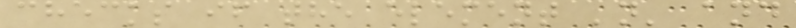checks if the element 'n' and
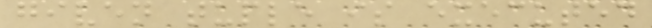given tuple is executed
